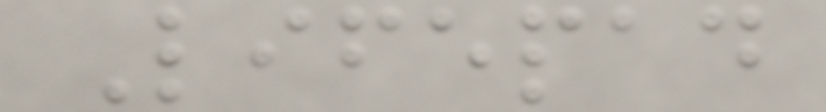Lifepad
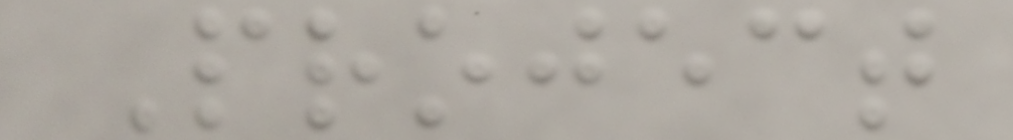Project
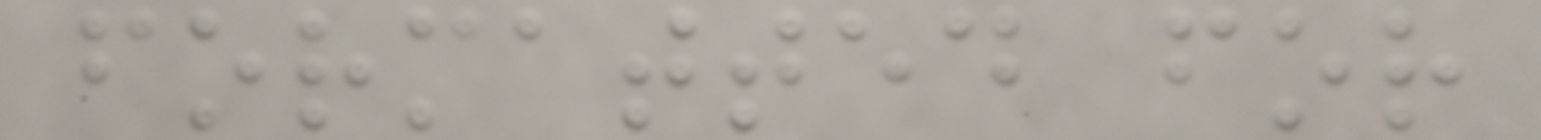formatted for
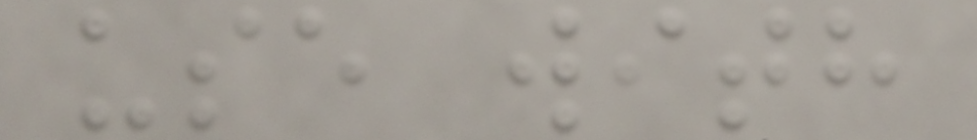use with
